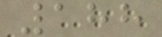188
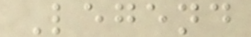Legend
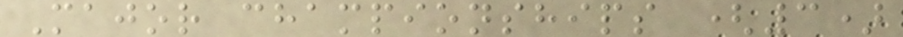Major championships (3)
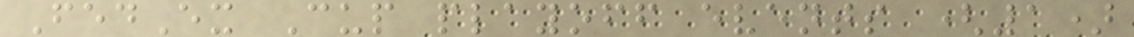FedEx Cup playoff events (1)
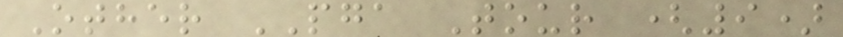Other PGA Tour (9)
